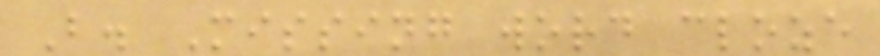B. Missing word cloze
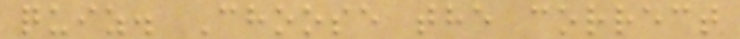quiz. Choose the correct
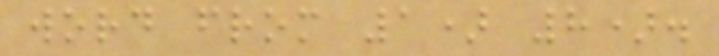word from 1) 8).
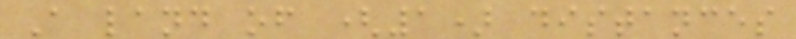A land of (1) distances
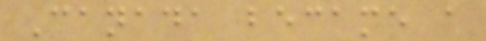Canada became a
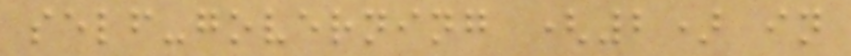self-governing (2) in
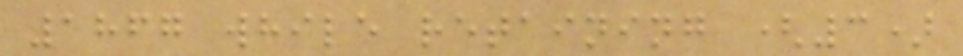1867 while retaining (3)
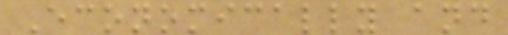Economically and
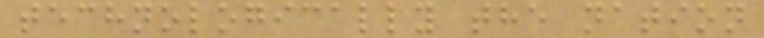technologically the nation
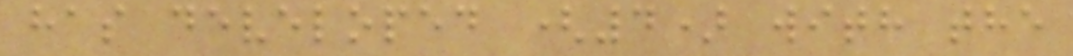has developed (4) with the
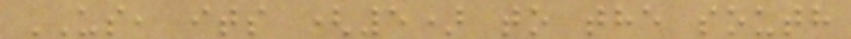US, its (5) to the south
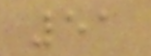51
